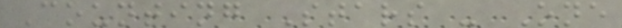Counting Stars - One
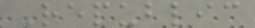Republic
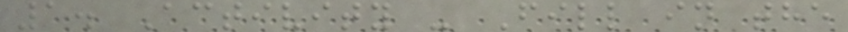1. Activity - Fill in the
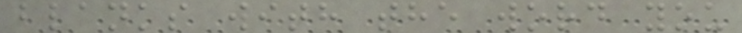blanks with the word you
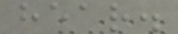hear.
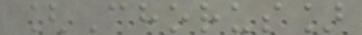[Chorus]
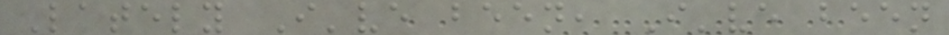Lately I've been, I've been
